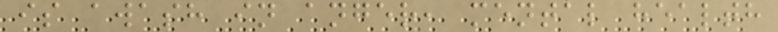is awash in anger, mental health
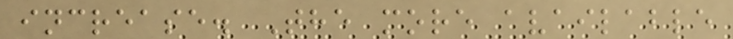increase. The more available
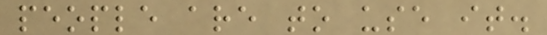people are to use it.
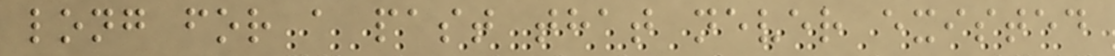long for a past that never existed
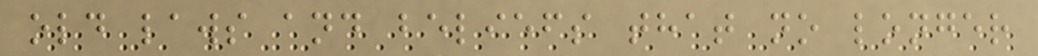old laws and beliefs that no longer
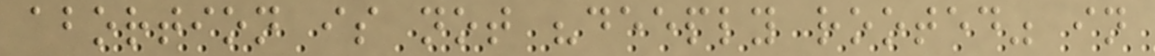abortion is not "deeply rooted" in
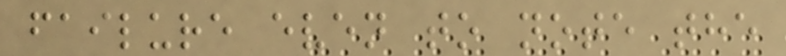failure even to note the
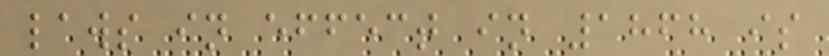laws in effect in 1868 is
